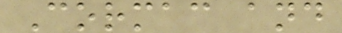Cormac and
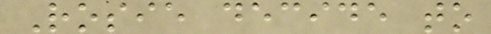Rosie decide to
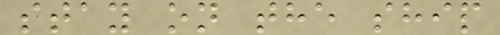stay on the ship
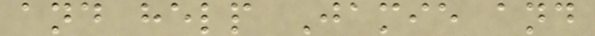and help Jamie and
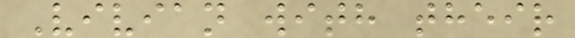Vivian with their
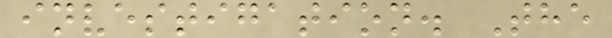investigation. The
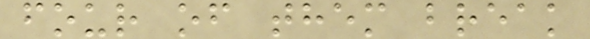four of them break
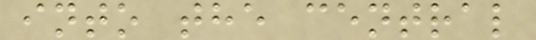into the central
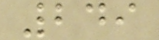249
